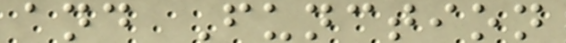and Function
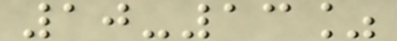10-13%
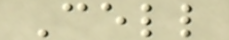Cell
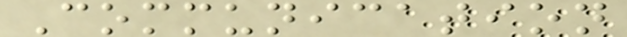Communication
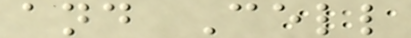and Cell
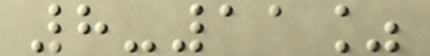8-11%
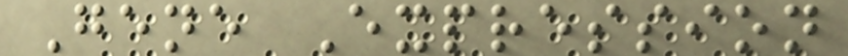Gene Expression
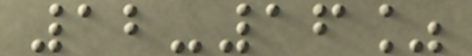12-16%
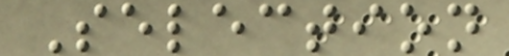Selection
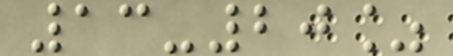13-20%
